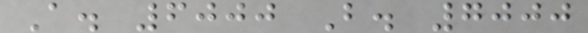A. 6000 B. 7000
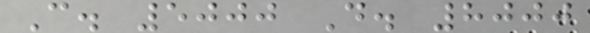C. 5000 D. 8000
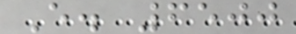E. 6500
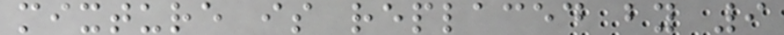mixture is replaced by 9
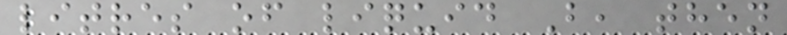litres of liquid B, then
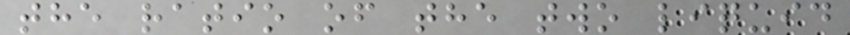the ratio of the two liquid
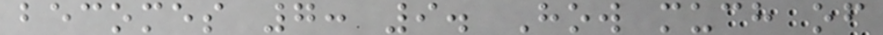becomes 7: 9. How much of
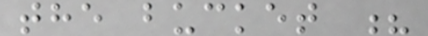the bucket ?
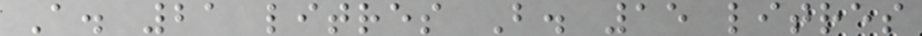A. 21 litres B. 15 litres
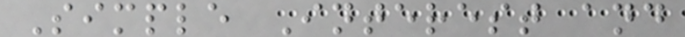Simple Interest and
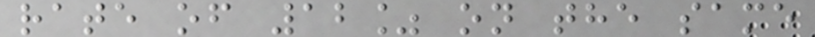rate of 12% on the same
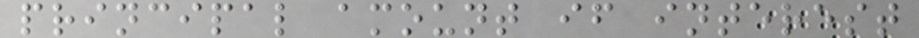principal amount if interest
